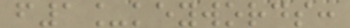f1_keywords:
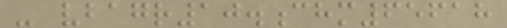- vbagr10.chm65618
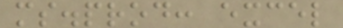ms.prod: excel
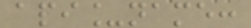api_name:
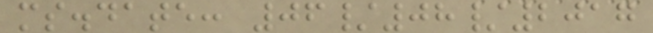ms.date: 06/08/2017
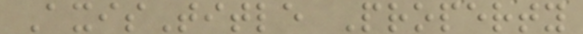AxisTitle Property
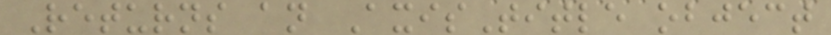Returns an AxisTitle object
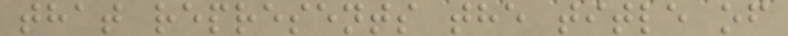that represents the title of
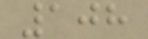108
